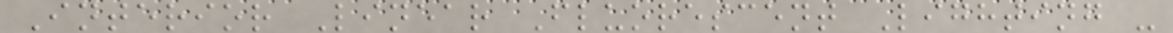Interior Linear Fluorescent Lighting -
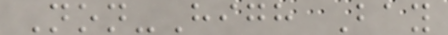Non-High Bay
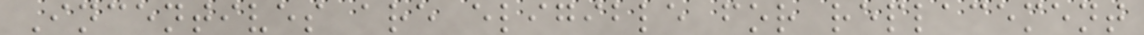Incentives are eligible for replacement
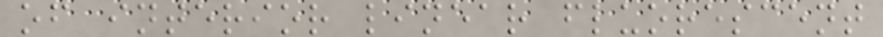of interior linear fluorescent
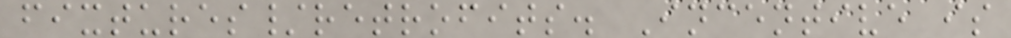fixtures/retrofits. Incentive is
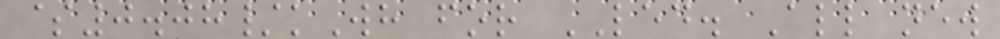$0.08/kWh for LED. All new
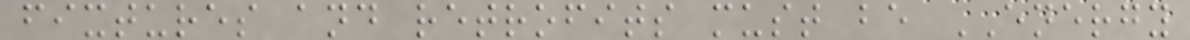fixtures and retrofits must be ENERGY
